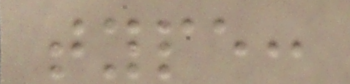type:
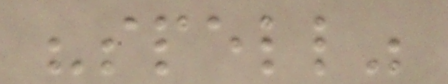"spell"
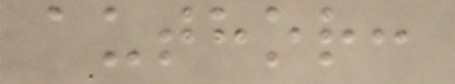author:
